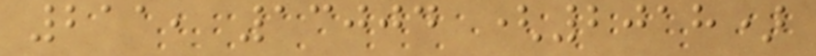211, 13004 (2018)
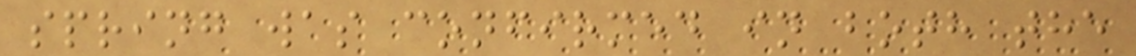spring was confirmed in both the
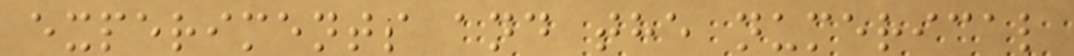experiments and the numerical
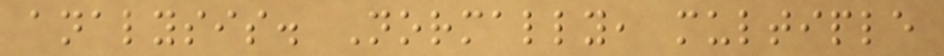analysis. Normally, multiple
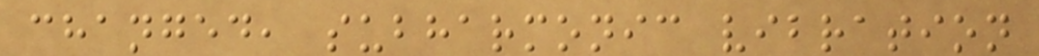changed, subharmonic vibration
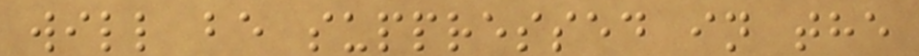will be suppressed in the
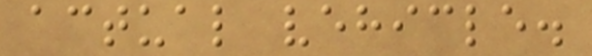actual vehicle.
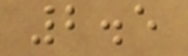2.5
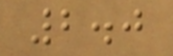2.0
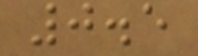0.5
